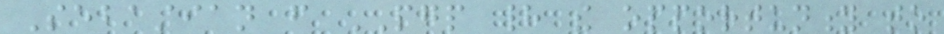Sebastian from PGP had the opportunity to
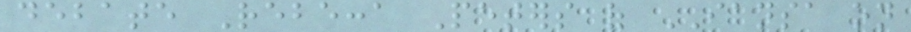debate Rebecca Peters of IANSA on
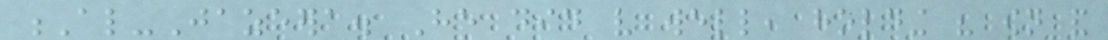Al-Jazeera. He did very well, holding his own and
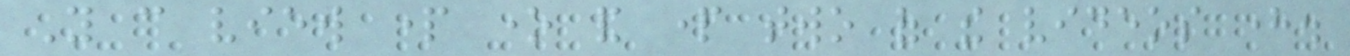You can view part one and part two of the videos here.
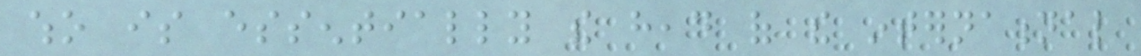who is essentially the head of the international
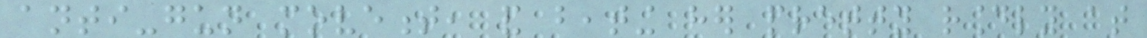anti-gun movement, and beating her pretty roundly at
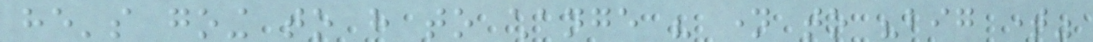he's going to have to change his name to "big time"
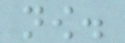now.
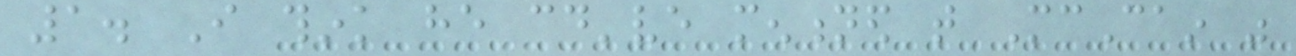1. I think he could've mentioned that McCain was
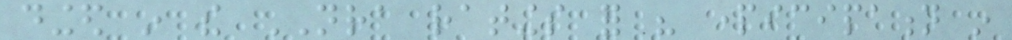dinged in the NRA ratings for his participation in
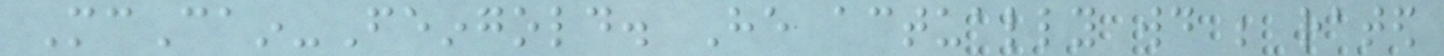McCain-Feingold. He actually would be rated
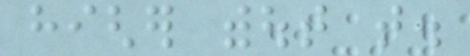higher without that.
